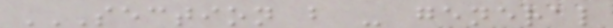SECTION B - GENERAL
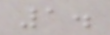1.
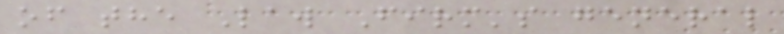of the Law Firm's general
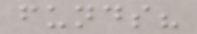funds?
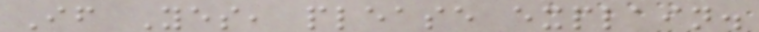If Yes, please explain.
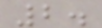2.
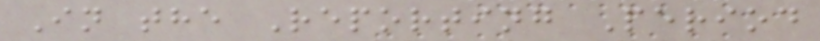In the Reporting Period
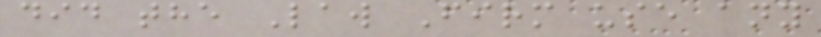did the Law Firm use any
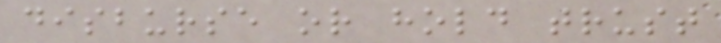disburse or hold trust
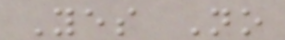Yes No
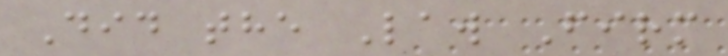Did the Law Firm
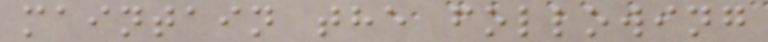maintain the following
